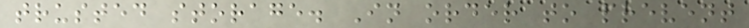trusted storage. In order to prevent
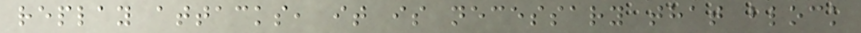replay attacks, it is necessary that block
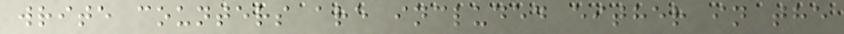write counters are included either in the
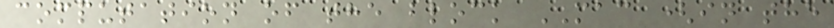computation of the block MAC (in the
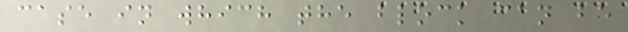case in which the block can be
